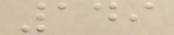149
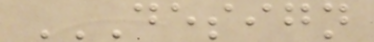DESIGN
